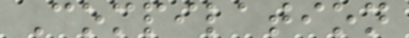Compilation
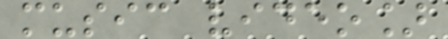music video]
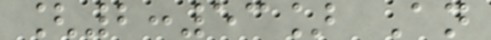[2:53] An
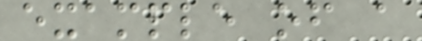example of a
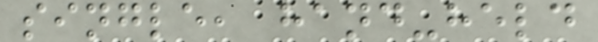single, hand-held
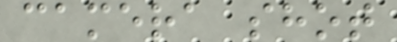camera shot
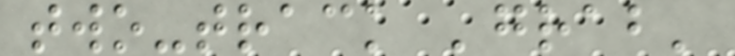two-track 'grab'
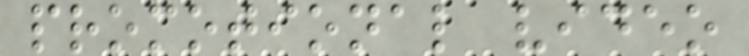promotional video
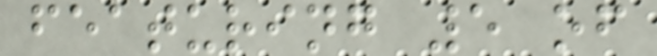featuring 5 of
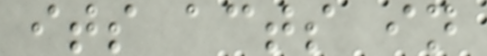its acts in
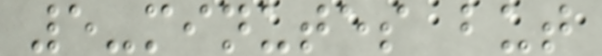5-minutes but
